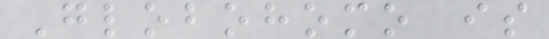Globohomo is
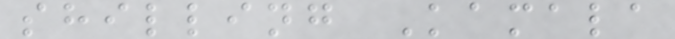shilling Kamala
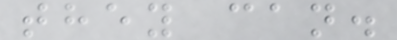they can.
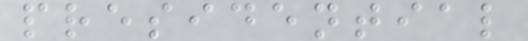presidential
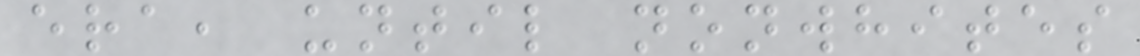era, until nonwhites
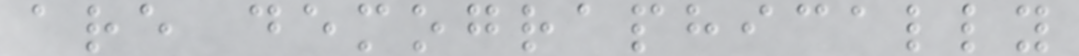are demographically
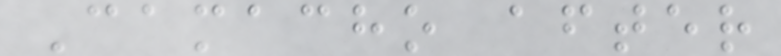Camacho after
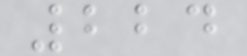224
